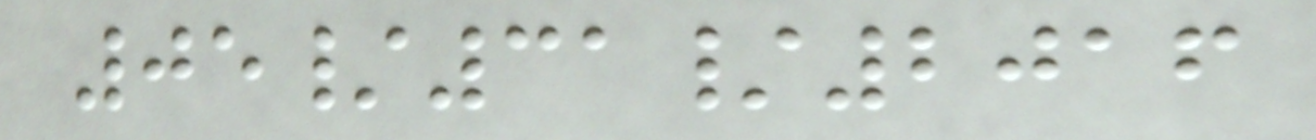05/31/2016
